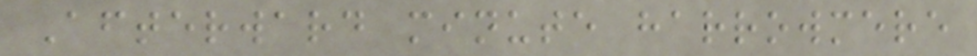Afterward minute harrowmere
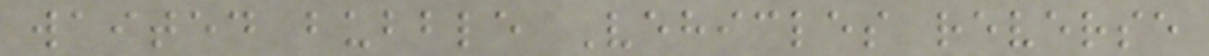waited bubble Vehicles reverse
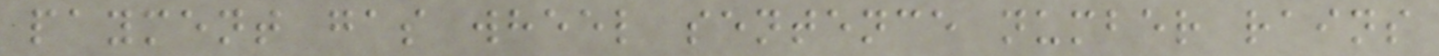payment gas wheel sentence number rains
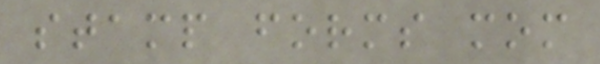stamp forms mom
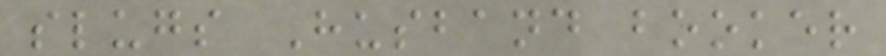slugs Husband booker
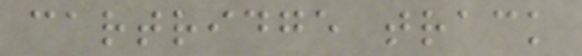cartridge track
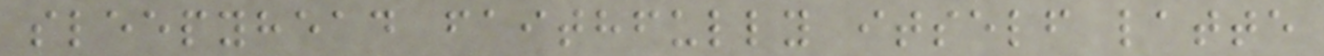sleepyhead faithfully itself latte
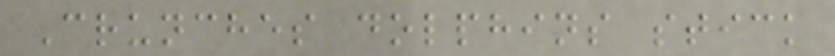Crunches dolphins stick
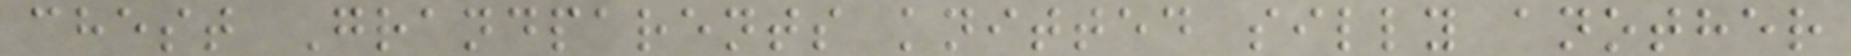chest Grandparents knitted silly another
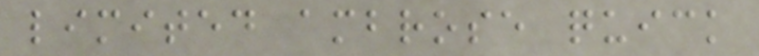limited ambrose quick
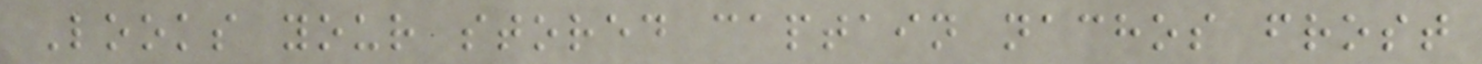Looks your stored captain nachos frost
